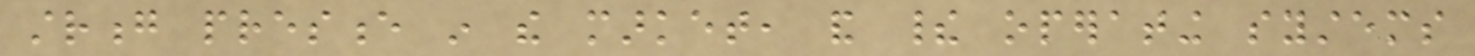strong presence in the market, and their operating systems
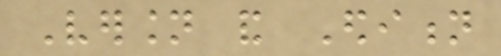Version and Edition
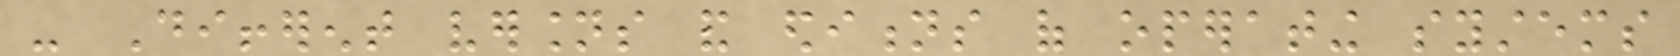- Different versions and editions of operating systems
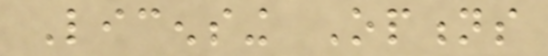Licensing Options
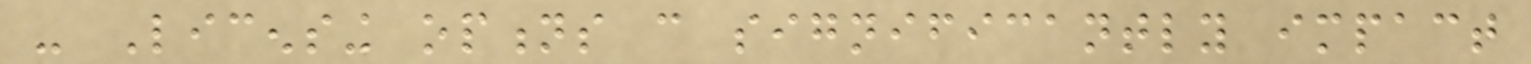- Licensing options can significantly impact
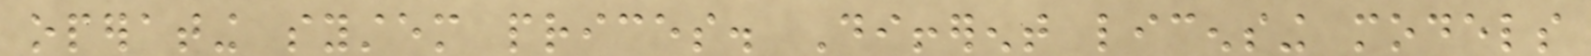operating system prices. Different licensing models
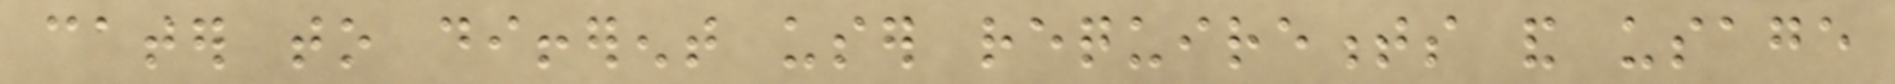cater to different user requirements and usage
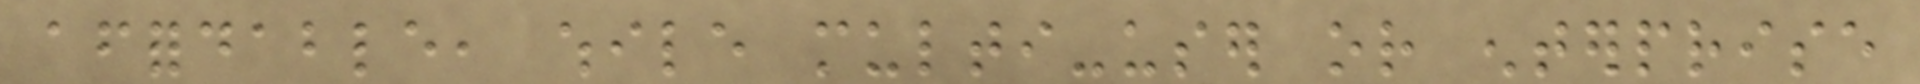affordable, while multi-user or enterprise
